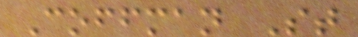Coffman St
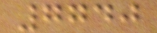7740
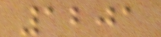1201
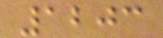1203
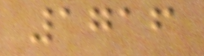1716
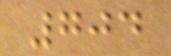704
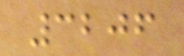3206
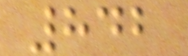842
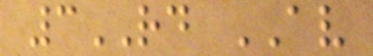3RD AV
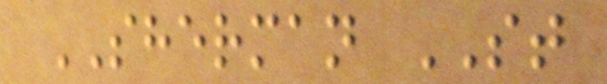SHERMAN ST
